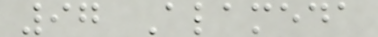97 Alameda
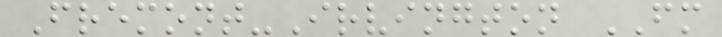Fremont-Irvington FM
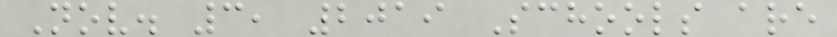Nov. 3, 2019 Schools are
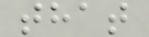that
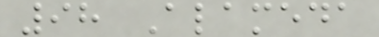98 Alameda
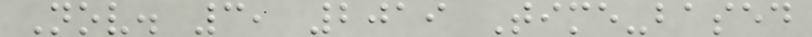Nov. 3, 2019 Time-based
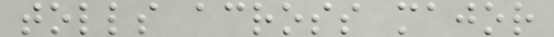tolls across major
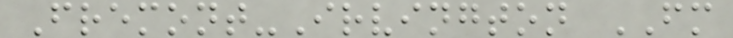Fremont-Irvington FM
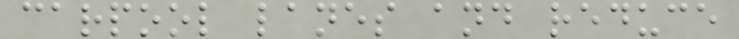carpool lanes and reduce
